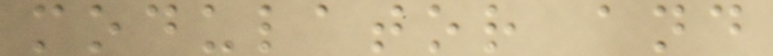modulator and
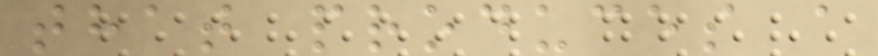that produces a
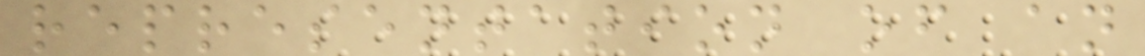representation of an
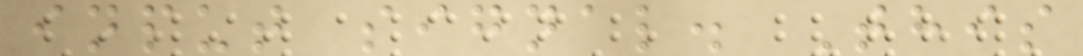input signal. This
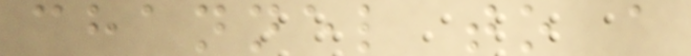channel to a
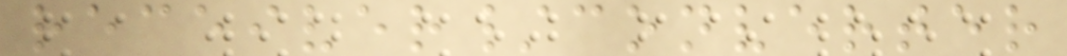receiver/converter
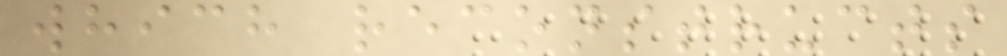which reconstructs
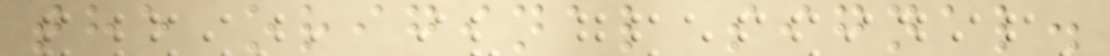the original signal.
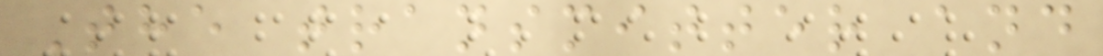The transmitter and
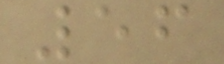56
